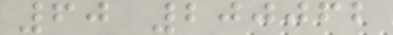60 200062
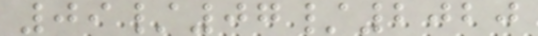09/07/2020
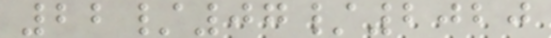22/07/2020
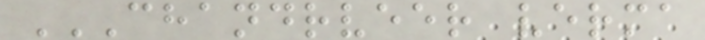CHANDRVEER VERMA
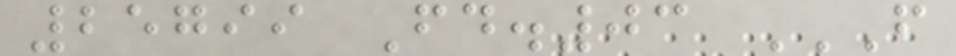25799 Fd.03 F
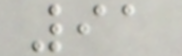91
